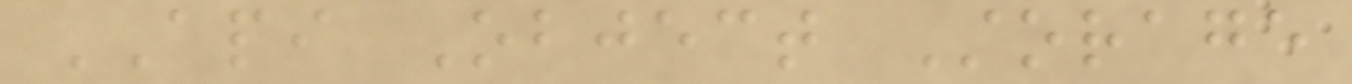API Object Storage
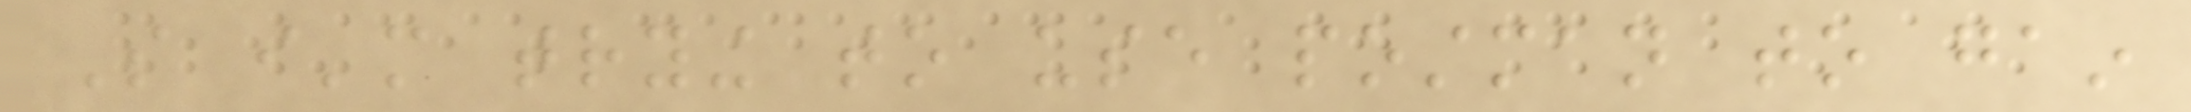So i'm trying to use postman to gain
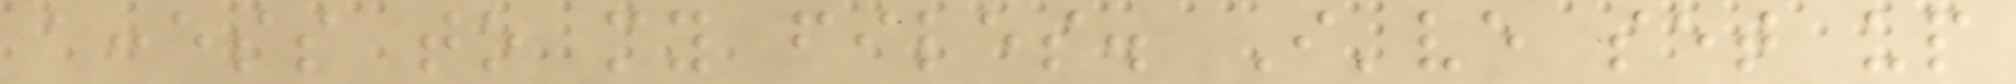access to my files. I've set up
